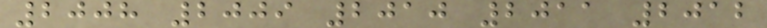2008 2009 2010 2011 2012
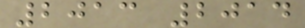2013 2014
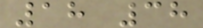18 38
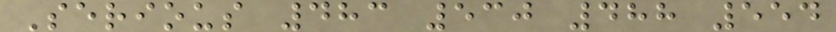Serious 483 530 488 554
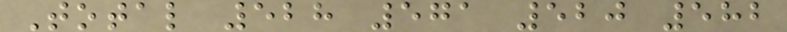Total 528 571 520 582
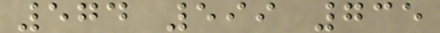574 599 735
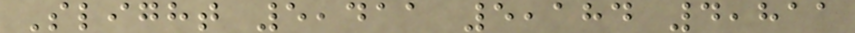Slight 5,411 5,184 4,811
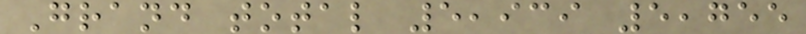Grand total 5,939 5,755
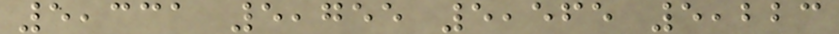5,331 5,755 5,565 5,223
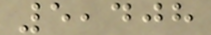5,408
